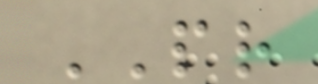PR
